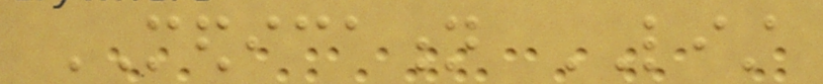MEDICATION LIST
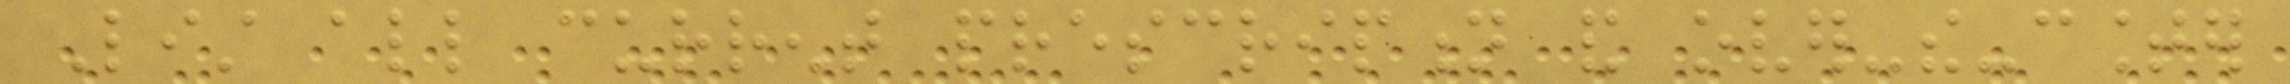List all current prescription and over-the-counter
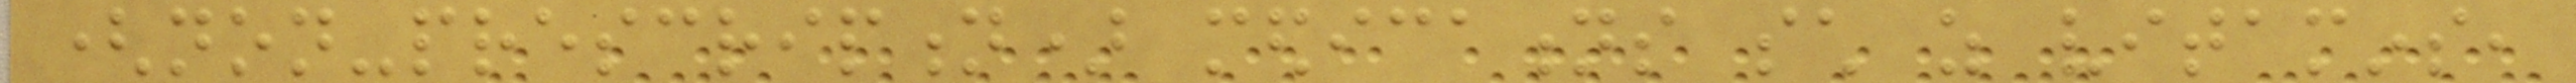(non-prescription) medications such as vitamins,
